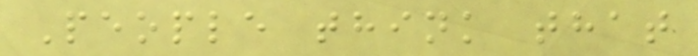People think that
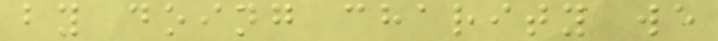by doing charity we
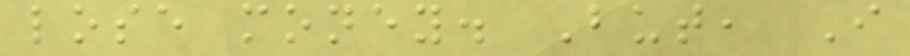lose money. But, I
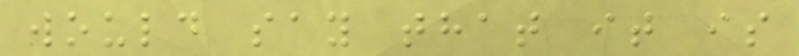would say that it is
